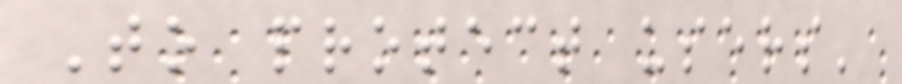To protect users'
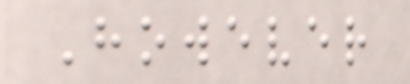However
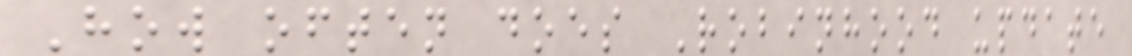How often does Robinhood update
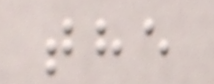the
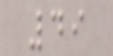49
